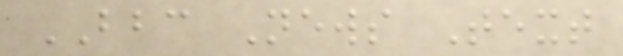BBC News Text
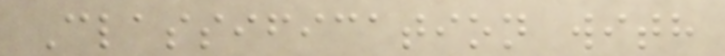Classification with
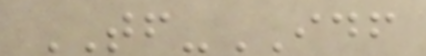TF-IDF
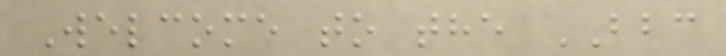Welcome to the BBC
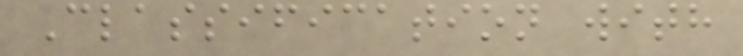Classification with
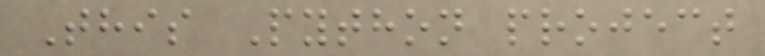This Python project
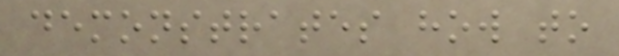demonstrates how to
